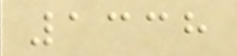1338
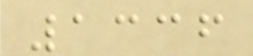1336
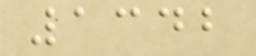1342
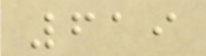619
